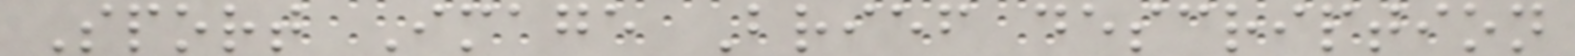Sport Image Brief description
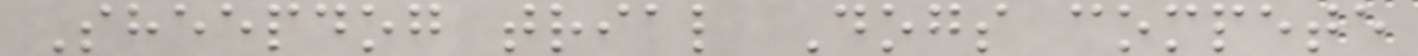Sheepdog trial Dogs compete
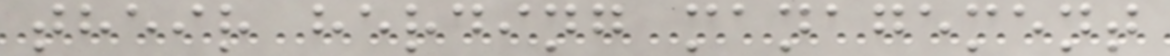their herding management
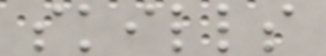skills
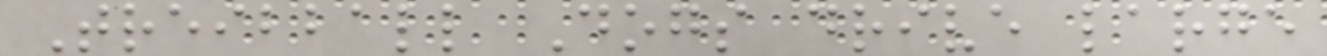Treibball Dogs drive large
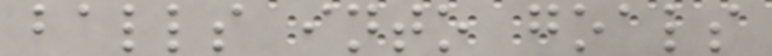balls into goals
